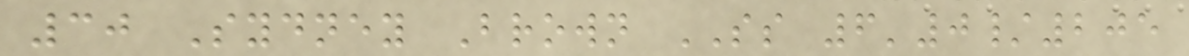30 Sydney Brown SS 6'0/205
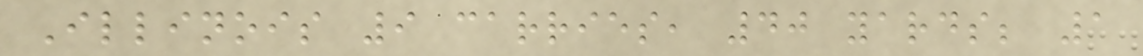Illinois 9 carries, 40 yards; 1
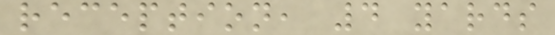reception, 4 yards
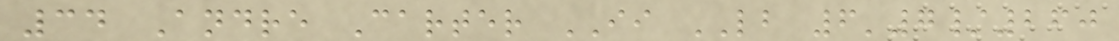34 Andre Carter II LB 6'7/260
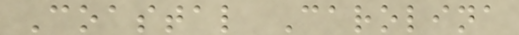Coastal Carolina
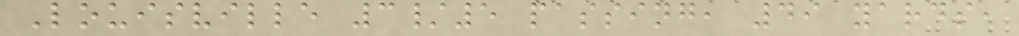Louisville 3/5 passing, 49 yards,
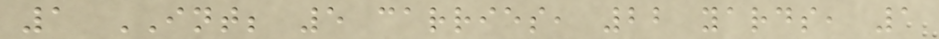1 INT; 5 carries, 22 yards, 1
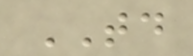TD
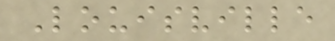Louisville
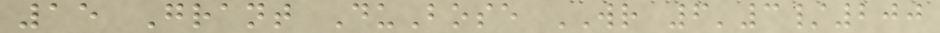15 Grant DuBose WR 6'3/200
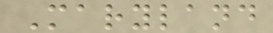Maryland
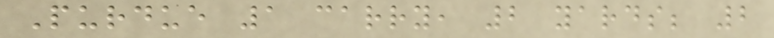Purdue 1 carry, 2 yards; 2
